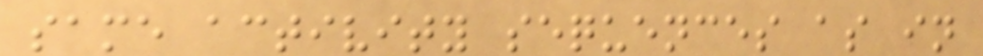same activity sequences as in
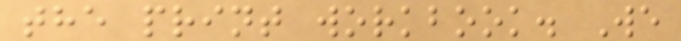the print workbook. We
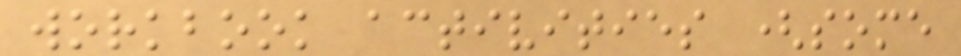workbook activities (some
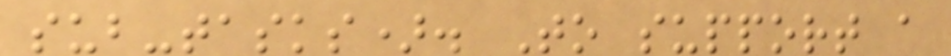sub-tasks). To support a
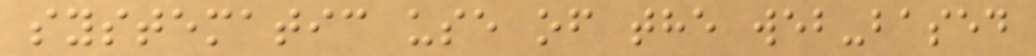systematic use of the web-based
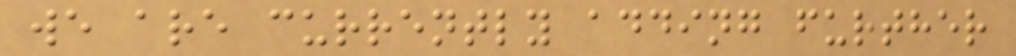we are currently adding further
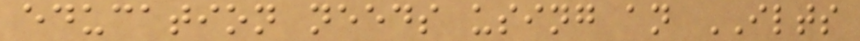education needs using an ILTS
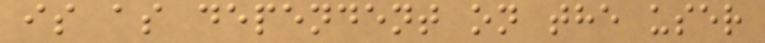is as dependent on the user
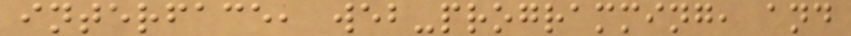interface, web-programming, and
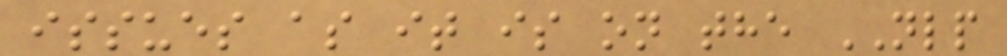issues as it is on the NLP
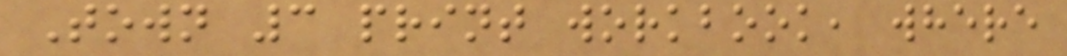Town 3 print workbook, where
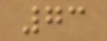73
